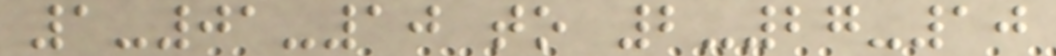1-01-10 to 2-27-10
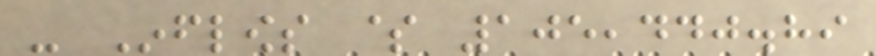- Inflows $ 105,440.89
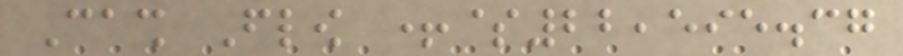Cash Flow +$22,595.37
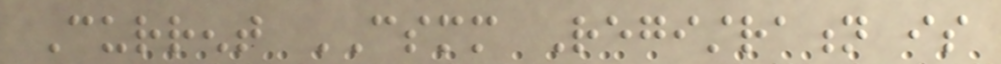Current CSMM Registration is
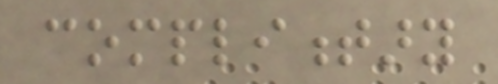complimentary
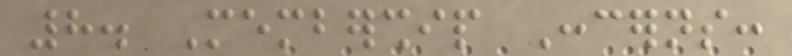8. Membership Concerns:
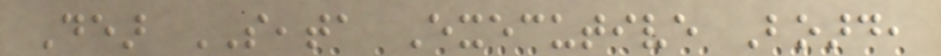Dear SEATA Executive Board,
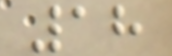18
